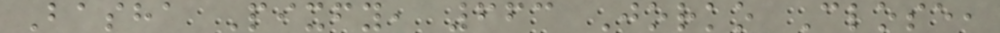Basha Pixfy, 663 Jorko Close,
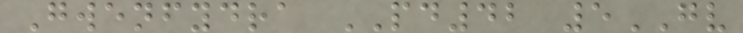Gwenfydra PD42 5GV
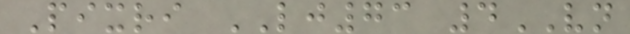Pixri LJ73 4VN
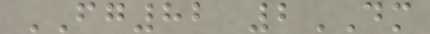FG82 2DM
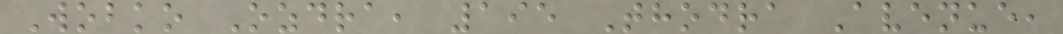Wobko Ozdra, 195 Thodra Avenue,
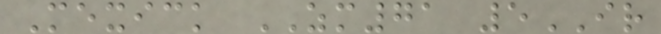Mexick ZM71 5IR
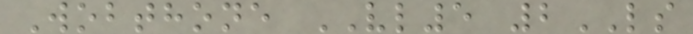Wobthone VL5 2LS
